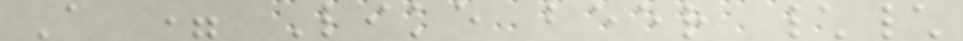A = Like beer \\
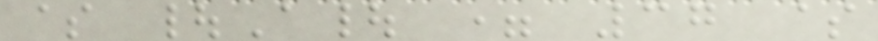$ |A| = 37 $
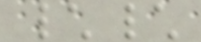\\
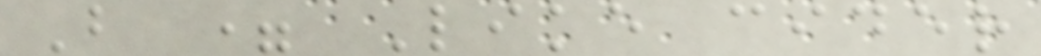B = Like cider
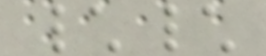\\
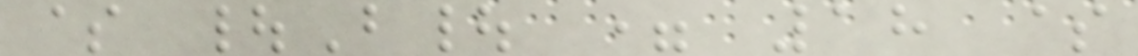$ |B| = 18 $
